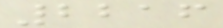2216
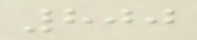800
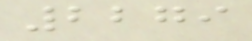2279
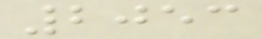2053
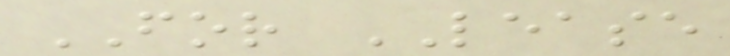FOR LEASE
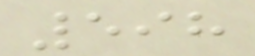598
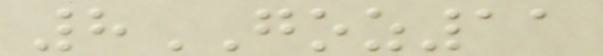8GOZ11
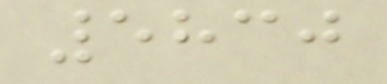5830
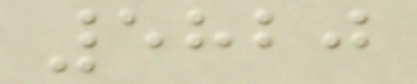5820
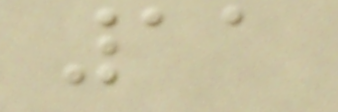11
